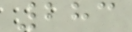283
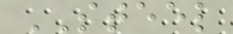STEEL
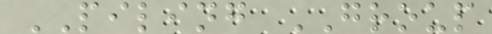PILING GROUP
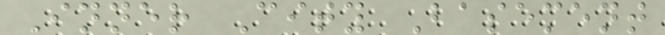Inner City Basement
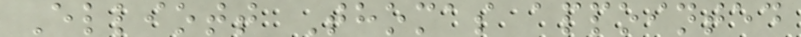Elliott Thomas appointed
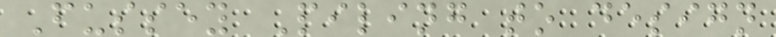Fussey Piling to design
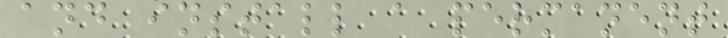and install a permanent
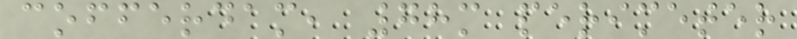cofferdam, 78m perimeter
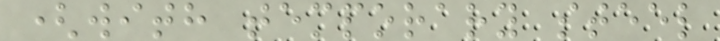(with temporary steel
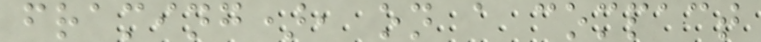framing), on a compact
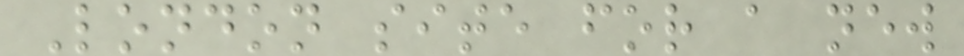London site for a new
